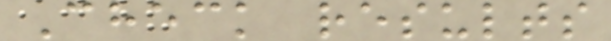Check results
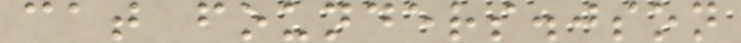cat founders.json
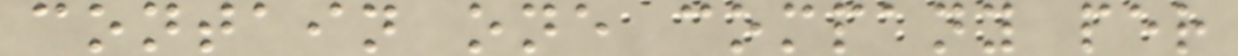contain one company per
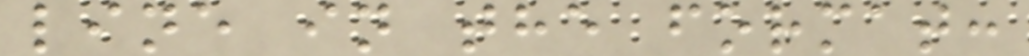line in the format:
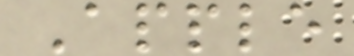Apple
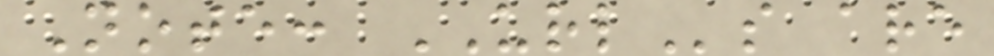Note: URLs are
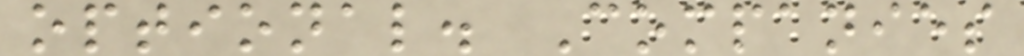optional. Companies
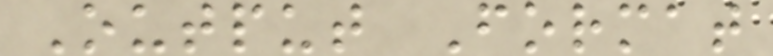Output Format
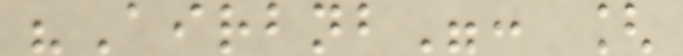"Airbnb": [
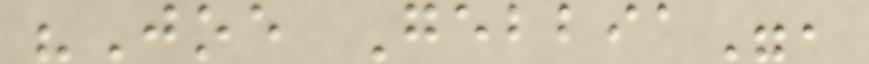"Joe Gebbia",
